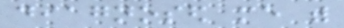diagnosed me with
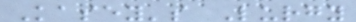Kasey's Lurgy
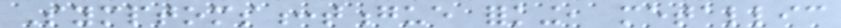Symptoms:tongue forking, metallic
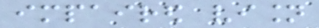impaired vision
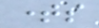times
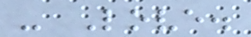- Love.
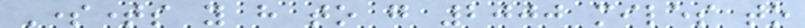Sometimes you have to go 2000 miles to
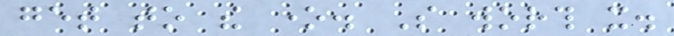get to the one. So worth it.
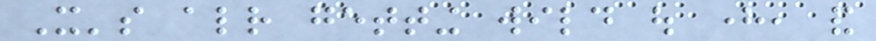It's already getting wild out here, and
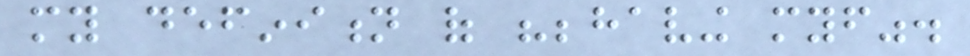my definition of "behaving myself".
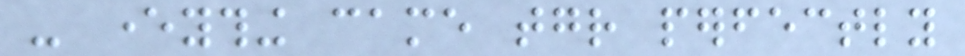- everything came together perfectly
